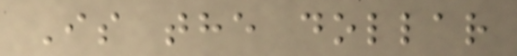Is the dollar
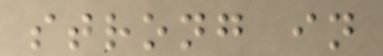strong in
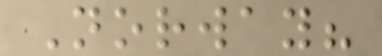Norway?
